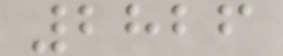2826
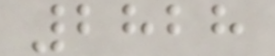2828
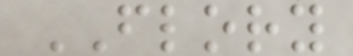FLORY
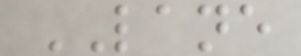LANE
